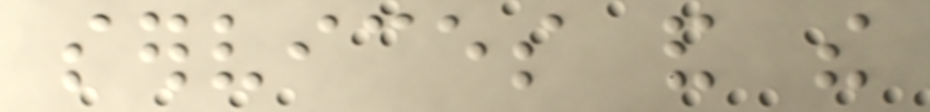services and the
